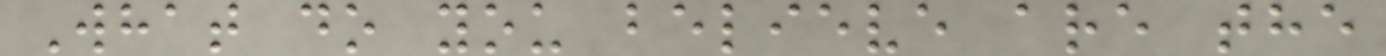What do you believe are the
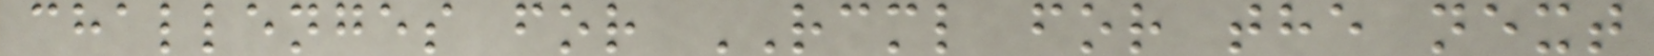challenges for RCML for the next
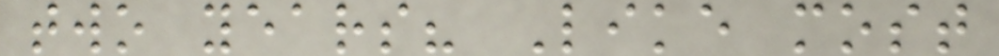two years? Like most
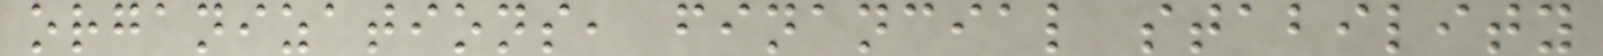organizations, financial stability
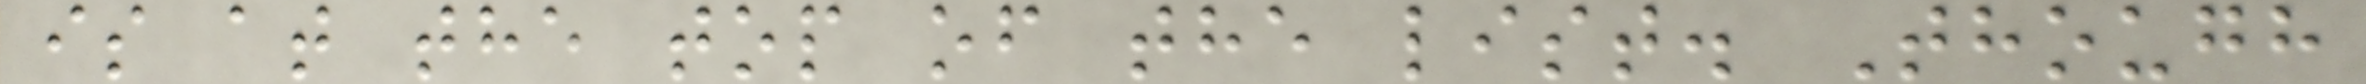is at the top of the list. Though
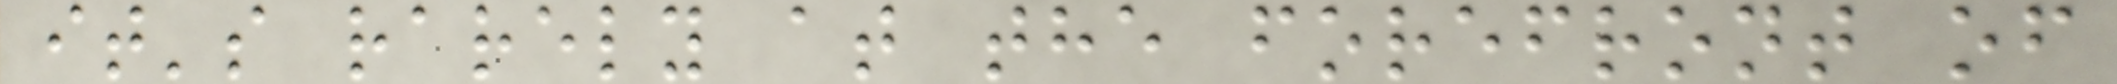it's rarely at the forefront of
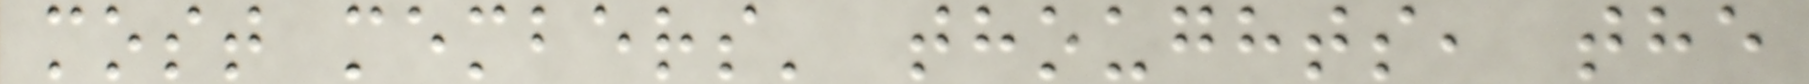most members' thoughts, the
